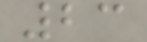23
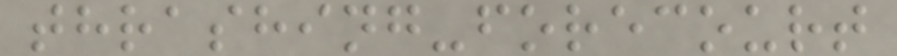thrashing-forecourt
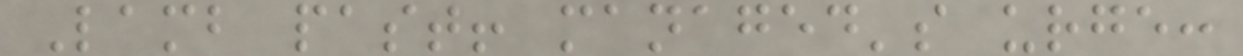Lamb past! managed's urge:
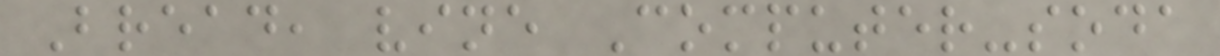Bread, vine Computer-soda
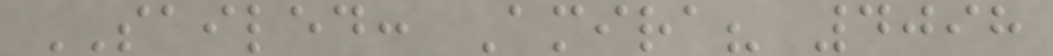SAILED: Amira? 4098
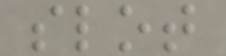slot
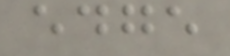edge
